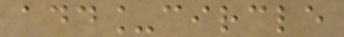add_circle
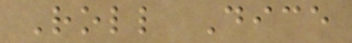Roll Dice
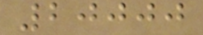20000
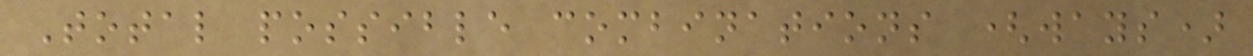Total possible combinations (ways)
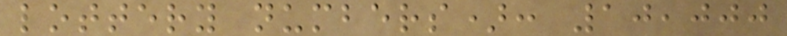lottery numbers): 10,000
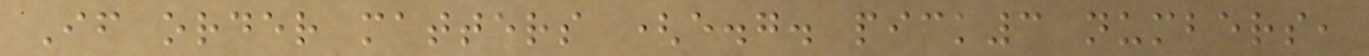If order matters (e.g. pick3 numbers,
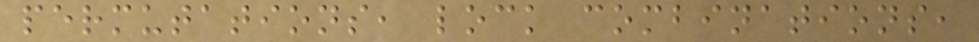permutations, lock combinations,
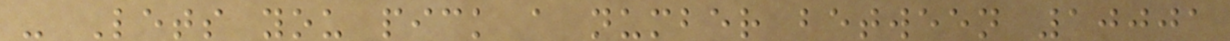- Lets you pick a number between 10001
